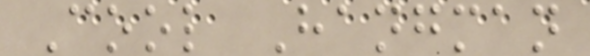Cool Hangman
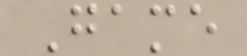Game
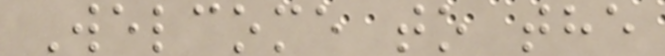Welcome to the
